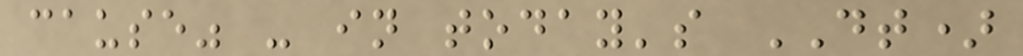cause" - in today's DT)
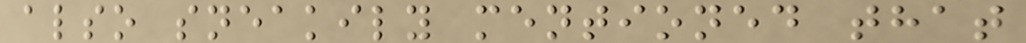also sneakily mentioned that
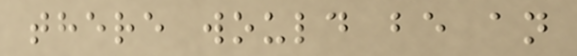there would be an
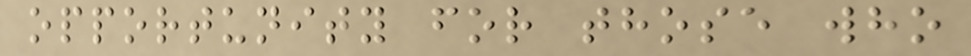opportunity for those who
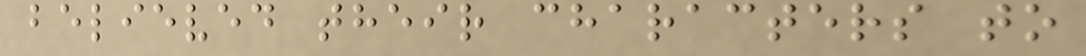believed their characters to
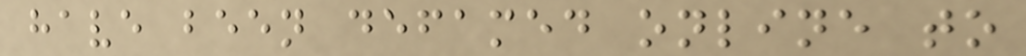have been defamed online to
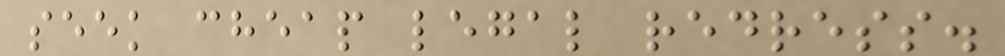seek cheap legal redress.
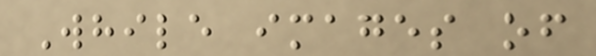While images of
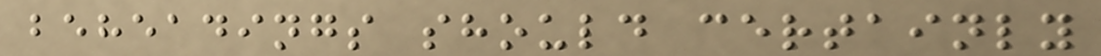beheadings should certainly
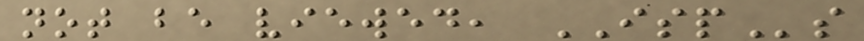not be viewed, ISPs
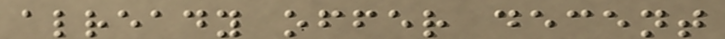already offer decent
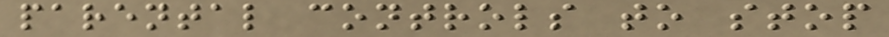parental controls to stop
